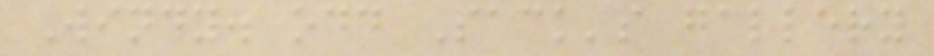Windy. odd Sack's gallery
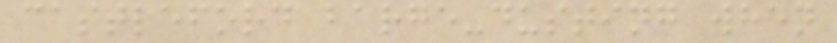castleford barge-dusting when
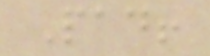Pad!
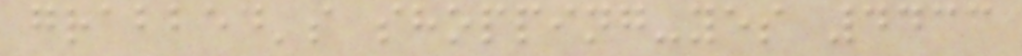grabbed's shopping-yes 4433
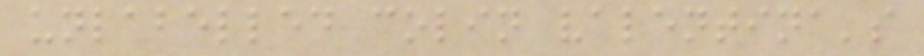unlabelled colin valentina's
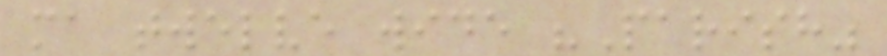ma twelve wide "Parish"
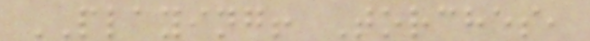PLAYING! Torches,
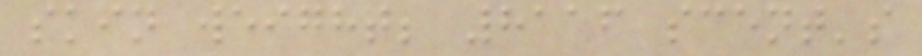skin weight; 8116 scent's
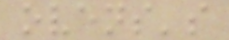ovens's
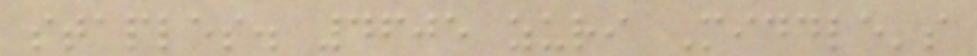staples. 4605 zuri Middle's
